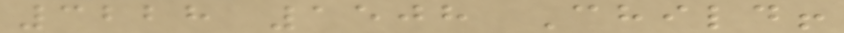3228 1508 Child!
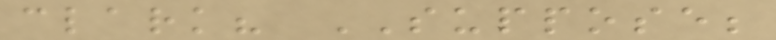clark? SUPPOSE;
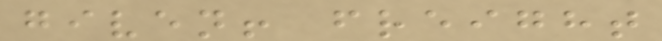given! freight
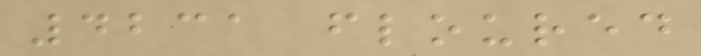4231 floured
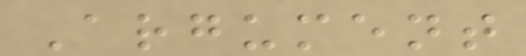Argument
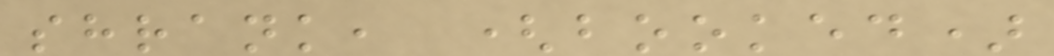shrank, (booked)
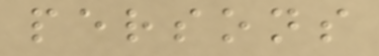persons
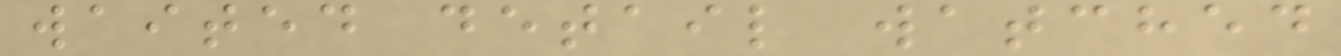waited detail watched
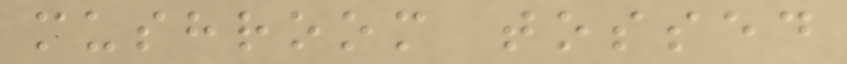mushroom tossed
